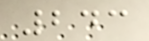243
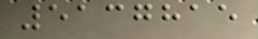5137815
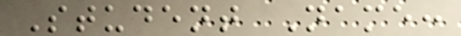Student Name:
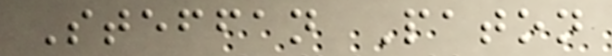Steffan Paton
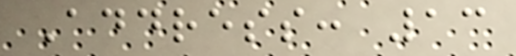Address: 13
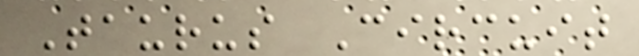Taurus Circuit
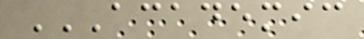ACADEMIC
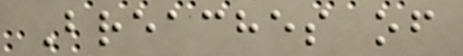Breaches of
